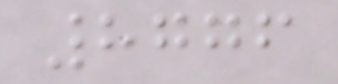8776
